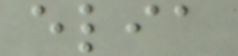elia
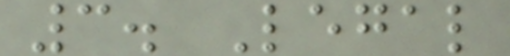3. Legal
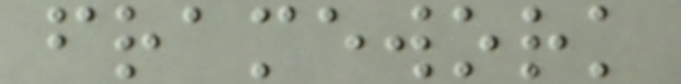framework
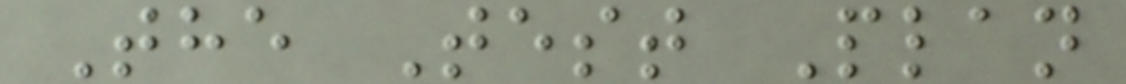The Test Plan
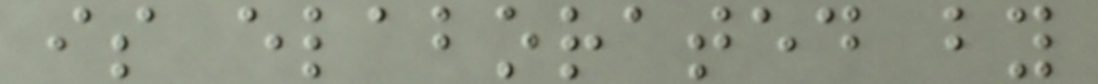is elaborated by
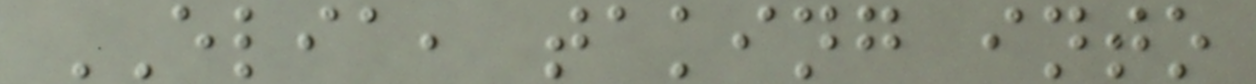ELIA, taking into
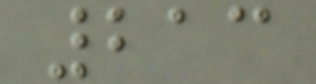213
